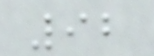92
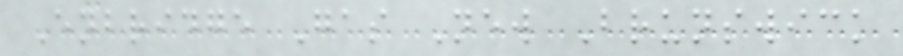Enbridge Gas New Brunswick
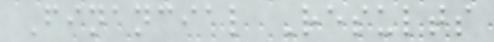Financial Results
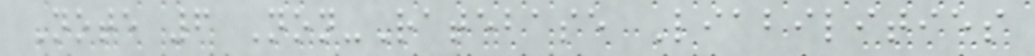Note 6 Non-Ratebase Liabilities
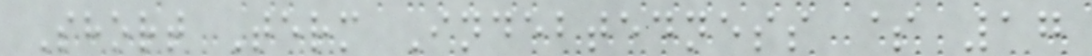Short Term Indebtedness $ 17
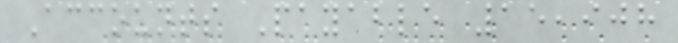Accounts Payable 15,908
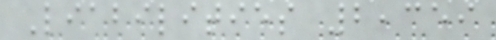Liabilities 2,359
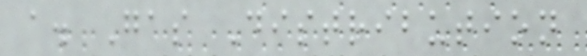a. Gas Distribution
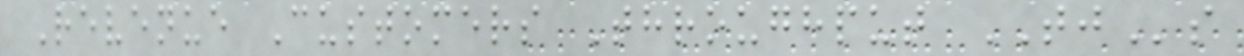Revenue Customers Throughput TJs
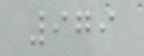979
